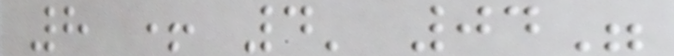8 + 4' 04"
